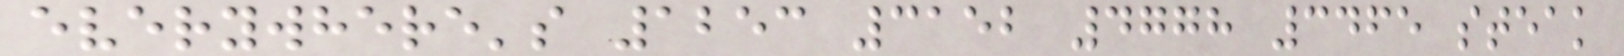everywhere's 1253 3152 4778 3465 steak
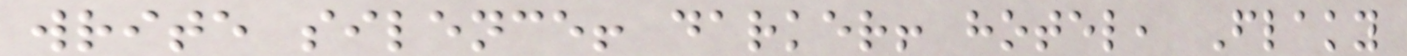write silence! darker! hotel, Flaky
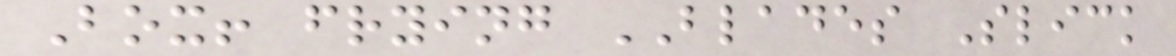Box! frying BLADES Slick
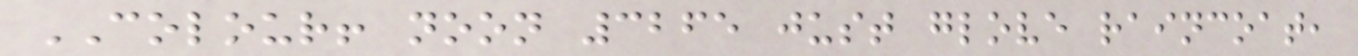COLOUR! noon 3265 just glove raincoat,
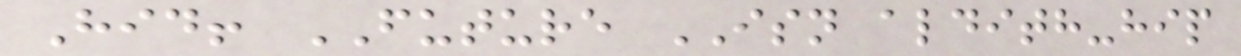Hid! FUTURE ISN aldith-hip
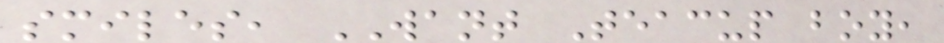smiles, WANT Teacup boy,
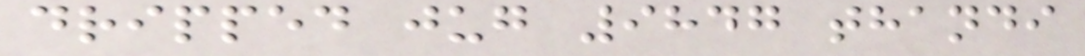dripped jug 9847 thandi
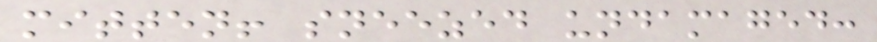mitten! sneezed undamaged:
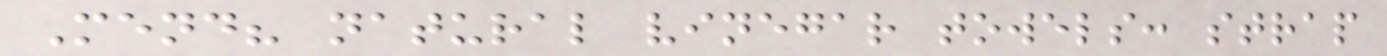Mend? natural vinegar towels: strap
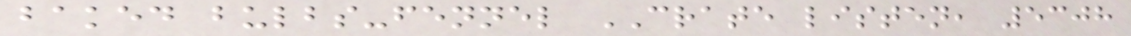baked bulbs-fennel CRATE listen, 5308
